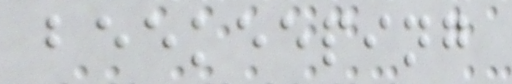beekeeping
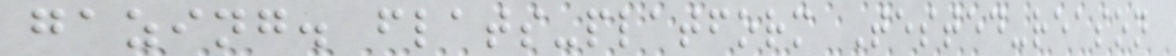gazing. flats-platform Tested-reason
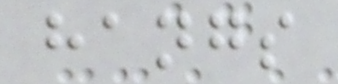hangs
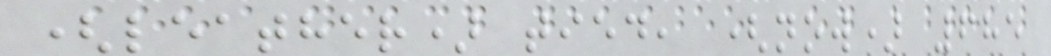(leather) tied, (now) 685
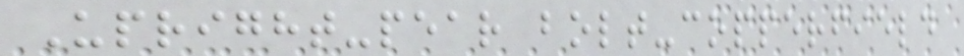Upright-pear bolt-copperfield
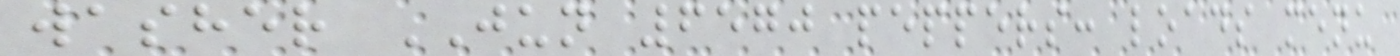washer JUN 6570 peppers: loads menu
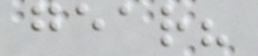gear?
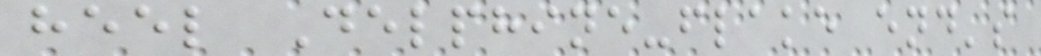heel Delphine-flake end's
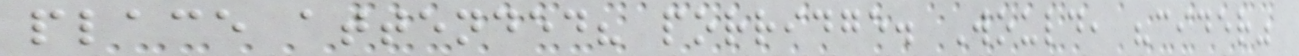place attended? porridge. Would, "cider"
